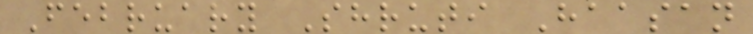February Shruti Haasan
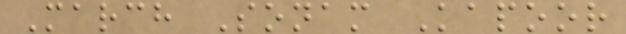March Sonam Kapoor
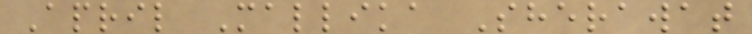April Mallika Sherawat
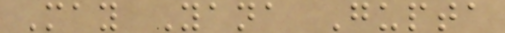May Yana Gupta
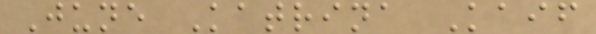June Katrina Kaif
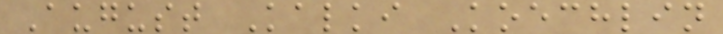August Kalki Koechlin
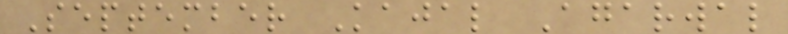September Kajal Agarwal
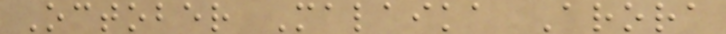October Malaika Arora
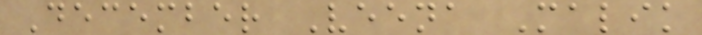December Veena Malik
